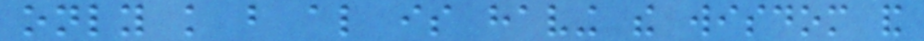only knowledge but also is having the wisdom and
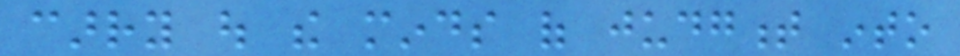carry out the minds of judgment into
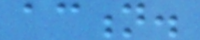action.
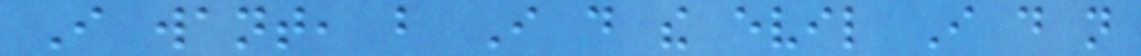I want, but I do the evil I do not
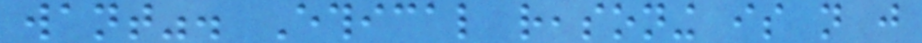want". Ethical reasoning is not just
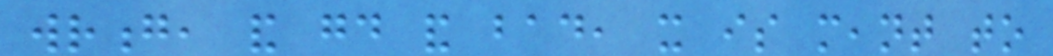wrong, and good and bad, it is meant to
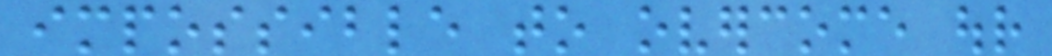impossible to overcome our
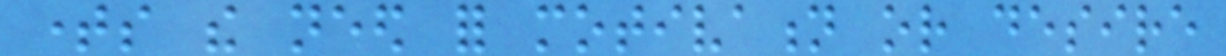times the need for motivation or desire
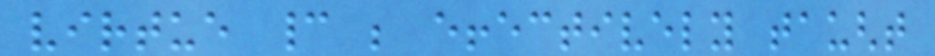virtue cannot be effectively taught
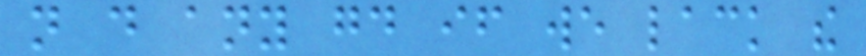not do any good if we lack the
